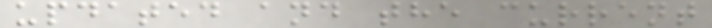updated and the current
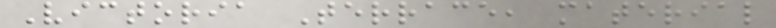Victoria Terrace, material
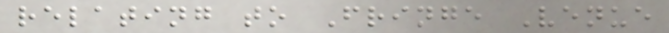relating to Fringe Venue
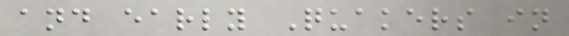and early Quakers in
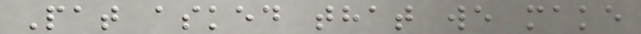Pat asked that we make
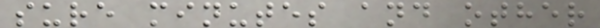sure minutes and other
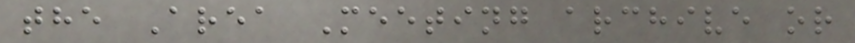the Area Meeting archive or
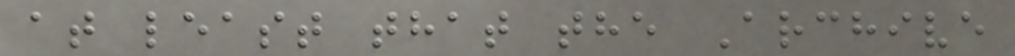at least that the Archive
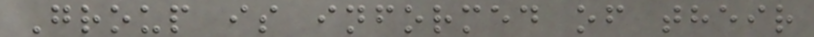Group is informed of their
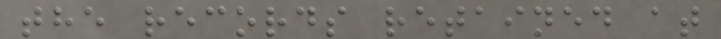the records retained at
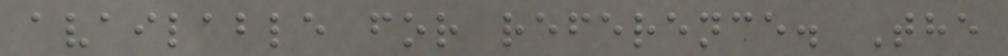available for reference. The
